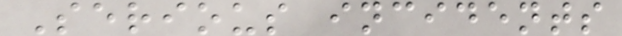Serious incidents
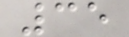35
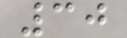30
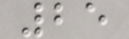25
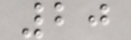20
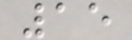15
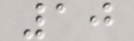10
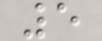5
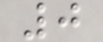0
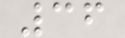36
